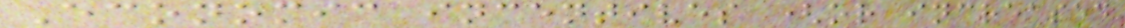Economic incentives (or increased
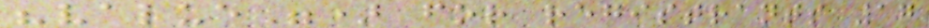"value") for registrants 17
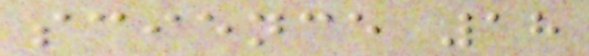science 18
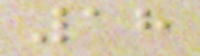18
